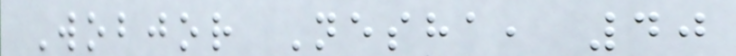Wobjor Nesha, 40
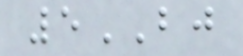5BJ
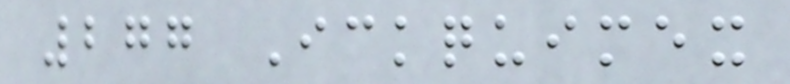277 Ickquimex
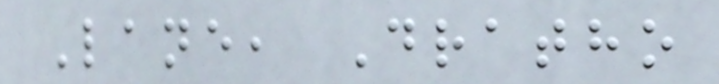Lane, Dratho
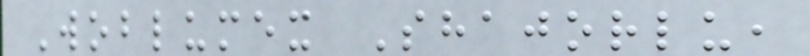Woblumex Shajorlu,
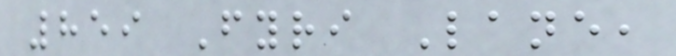859 Fyri Lane,
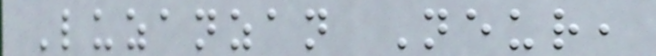Luzanzan Neur,
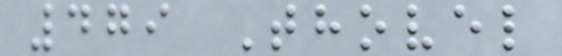479 Thovel
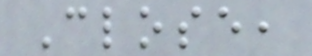Close,
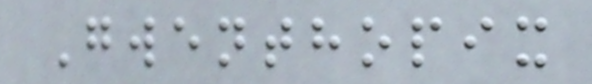Gwenthopix
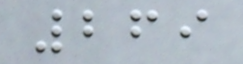269
